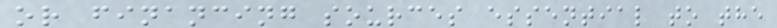or financing sources essential to the
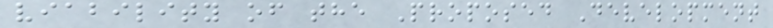viability of the Proposed Development
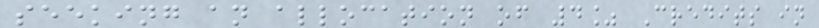seeking an allocation of 4% Credits in
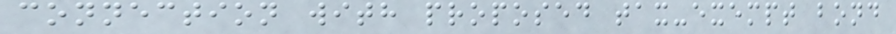connection with proposed tax-exempt bond
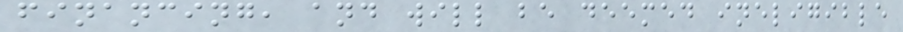financing, and will be deemed ineligible
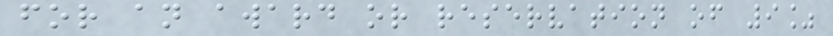for an award or reservation of 9%
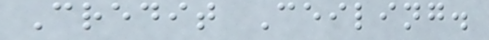Credit Ceiling.
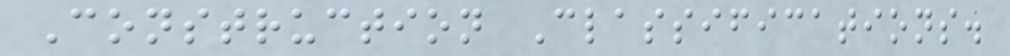Construction Classifications.
